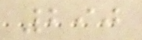290
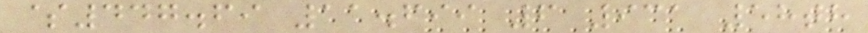$447.69 11.699 6 931 58th
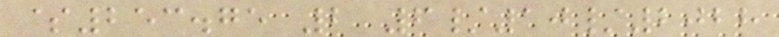$253.75 2 6/10/2028
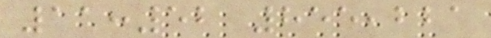11:52 855,221
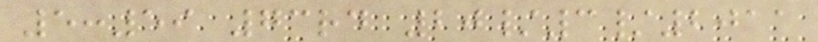5:59 73rd 20/3/2011
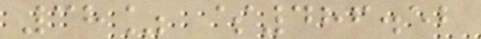38% $486.52
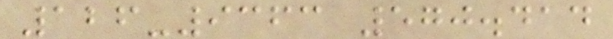126-9363 570.414
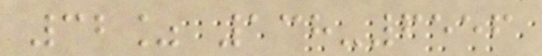32% 138-6556
